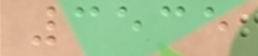3535
